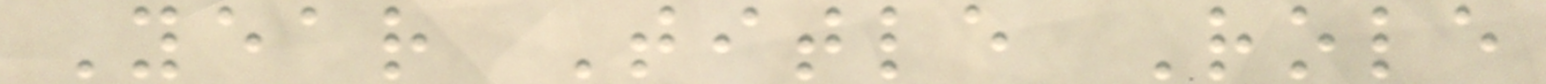Year Title Role
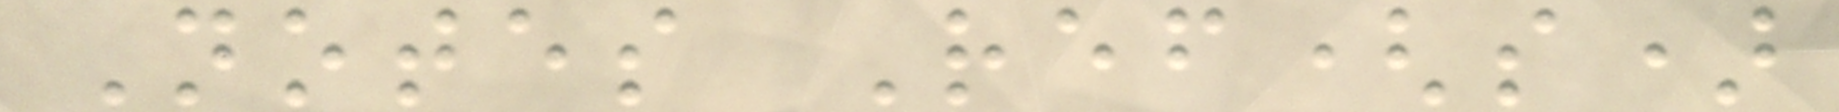Notes Ref(s)
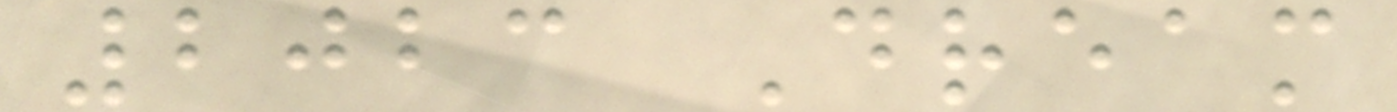2023 Dream
